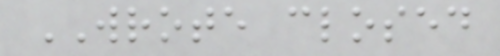WROTE closed
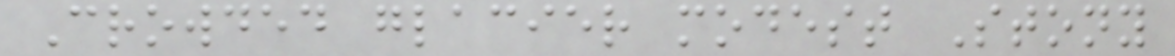Crowded glacier modest Stony
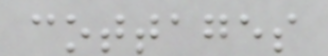cottages
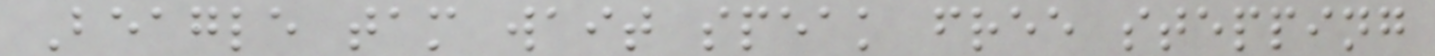Beagle tam wait speak free stepping
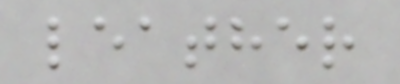leather
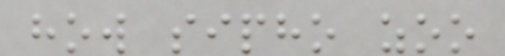how sipho zoo
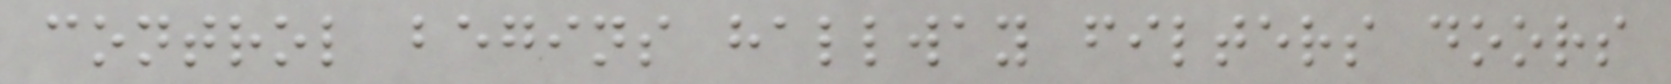control begins hallway filters doors
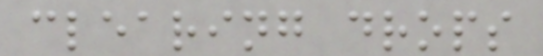clearing drops
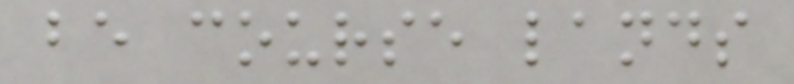be course lands
